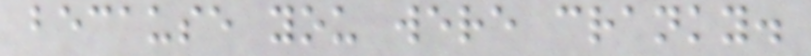because you were cranky.
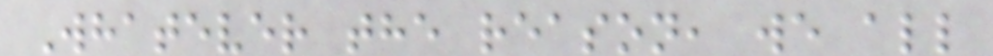Whatever the reason, we all
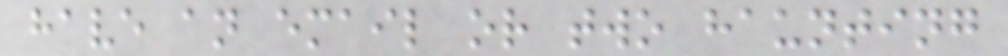have an email or two haunting
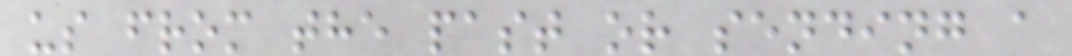us from the past or sending a
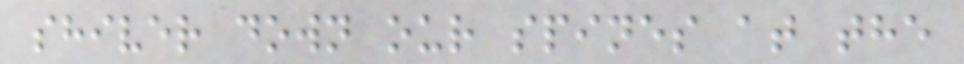shiver down our spines at the
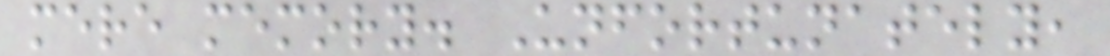mere memory. Unfortunately,
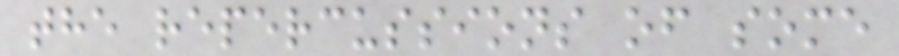the repercussions of some
